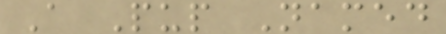A Pup Named
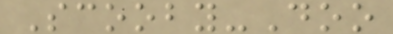Scooby-Doo
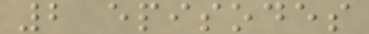2 episodes
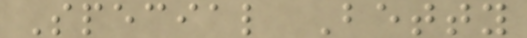Special Betty
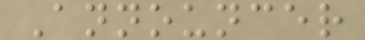Announcer
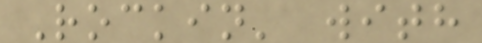Rockin' with
